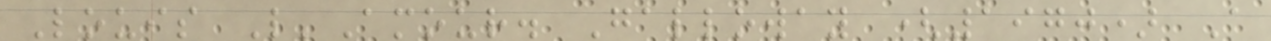Louis L'Amour. Galloway (1970) A
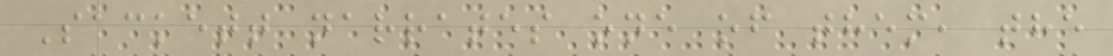Sackett narrates one of them, the
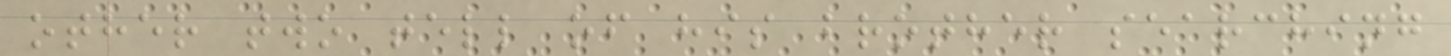other two tell of his brother searching
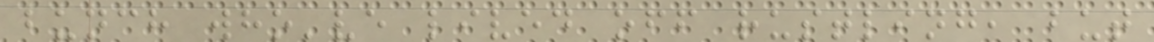bunch who've lived off rustling, but
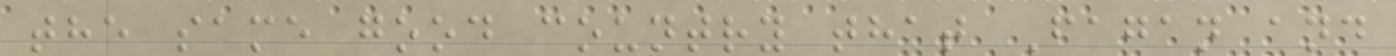the same good country that Fagan and
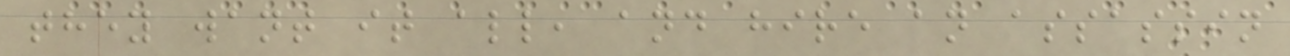they want it all, and hire an assassin
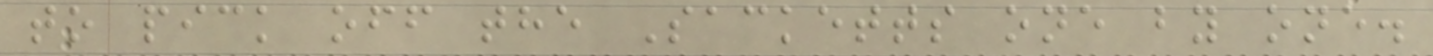to pick off the Sacketts one by one.
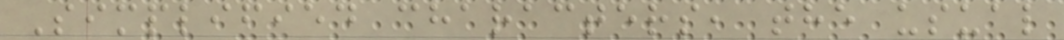Simplified characters, the usual
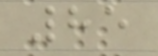85
